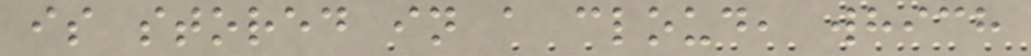is stored in a cloud, which
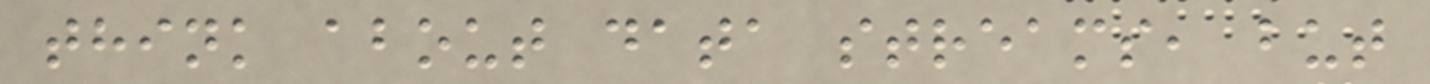think about data streams, but
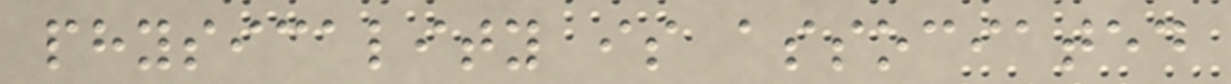physicality is associated
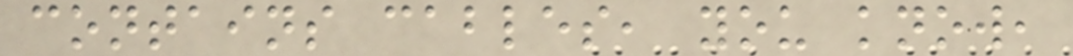contains cables, you know,
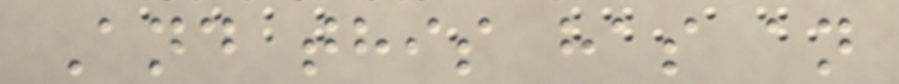And this has an
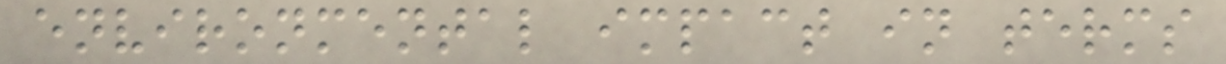environmental impact in terms
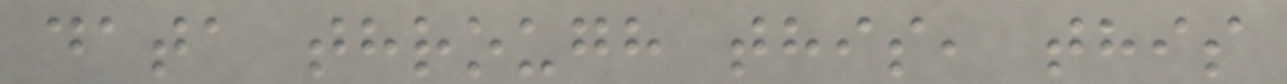data through this, this
